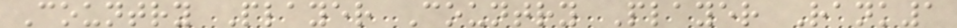Country Player Country Player Rank1
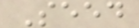Seed
